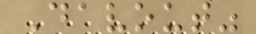Davout"
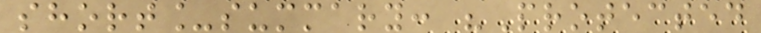short_summary: "Protected
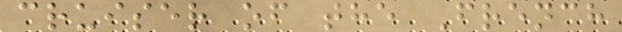cruiser of the French
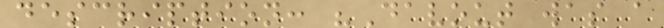description: "Davout was a
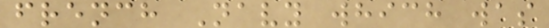french Navy which was
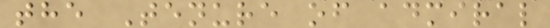the Tenure of admiral
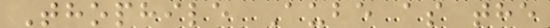Thophile Aube as the
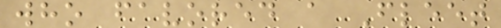who favored a Fleet
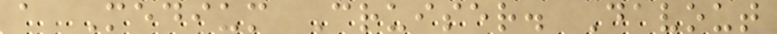a Medium Cruiser. Davout
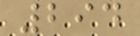294
